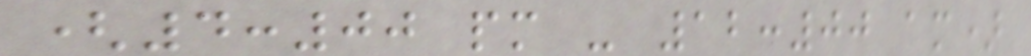(4:00 pm - 12:00 am)
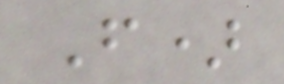F)
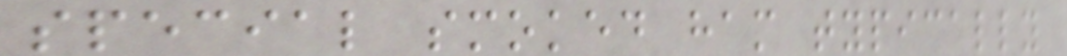special smoked ham typically
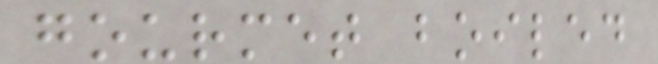gourmet boiled
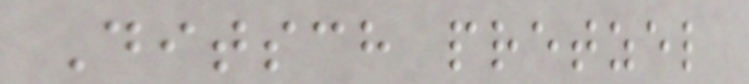Ditsch pretzel
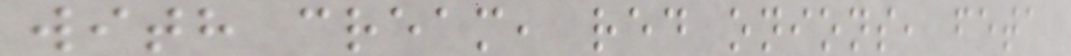with cream, red onions, feta
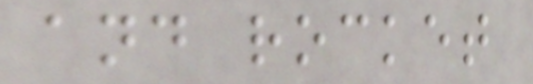and rocket
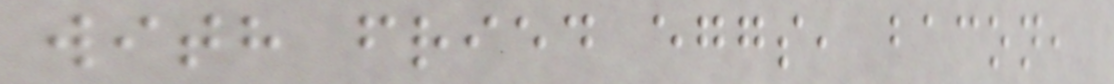with fried eggs, bacon,
